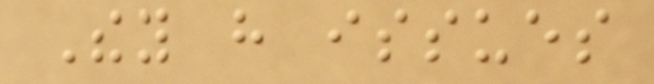They have issues
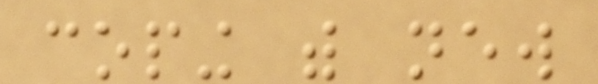coping with new
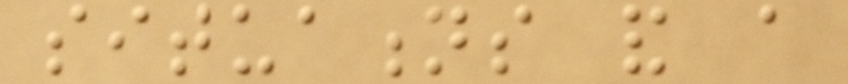situations and a
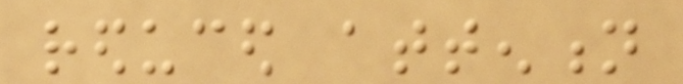reduced attention
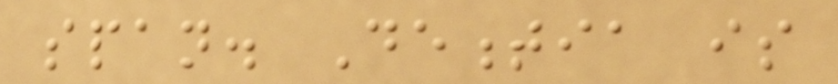span. Dementia is
